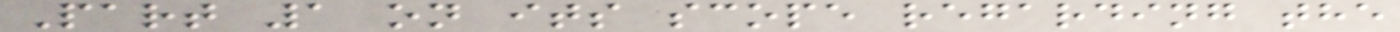Part 1 on its scope regarding the
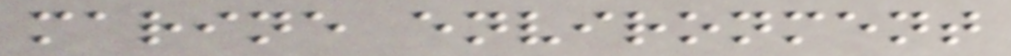marine environment
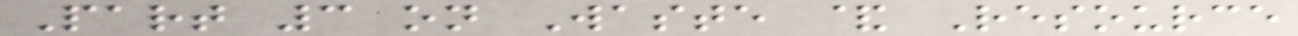Part 3 on Waste & Resource
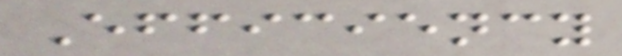Efficiency
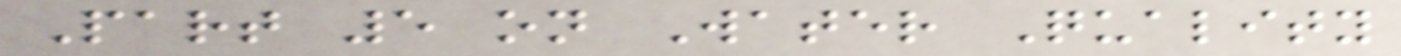Part 5 on Water Quality
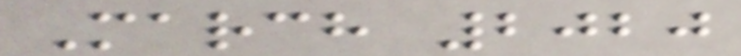March 2020
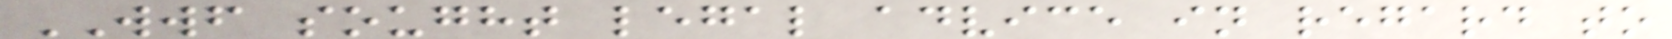WWF sought legal advice in regard to
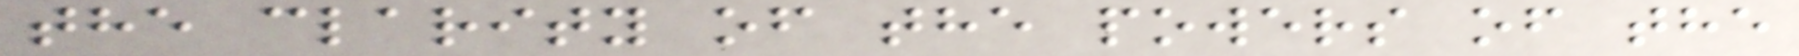the clarity of the powers of the
